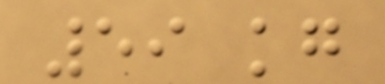59 kg
